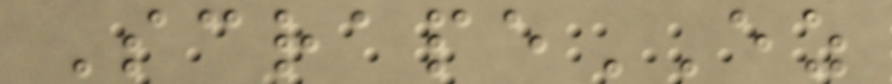ScrapeEZ
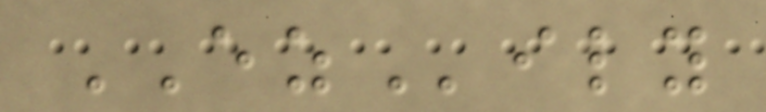EZily
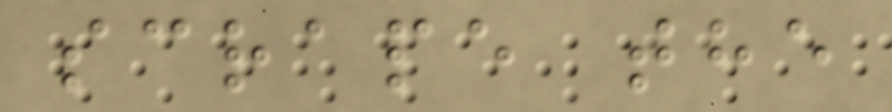scrape the
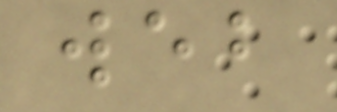web
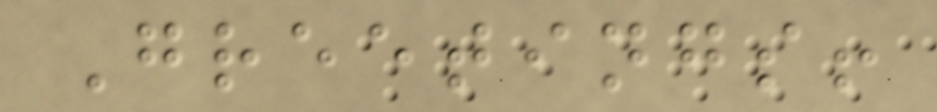Greetings!
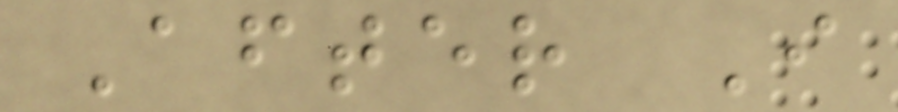After I
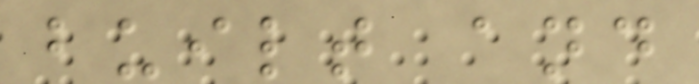built and
